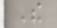The
